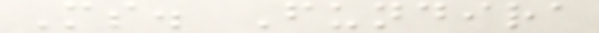Ms. Fundira
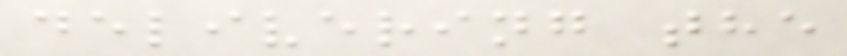delivering the
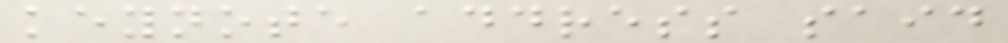keynote address said
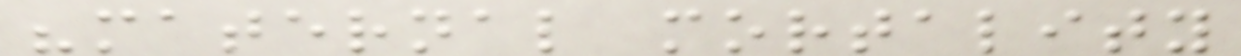"maternal mortality
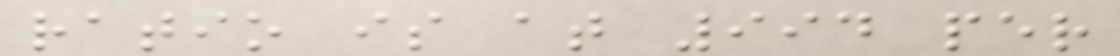ratio is at 994 per
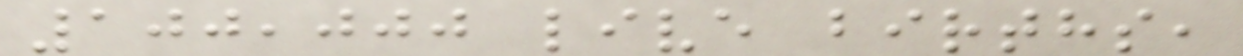100,000 live births,
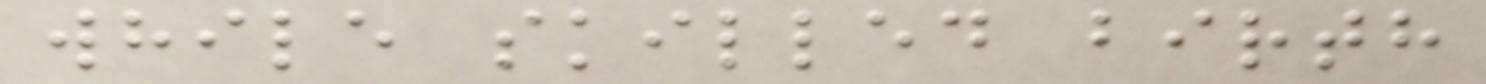while skilled birth
